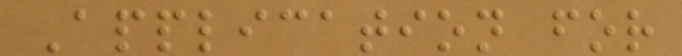Application for
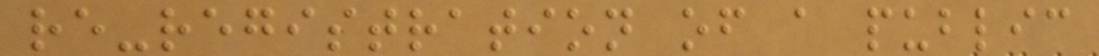re-registration of a public
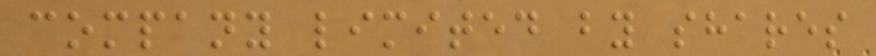company limited by shares
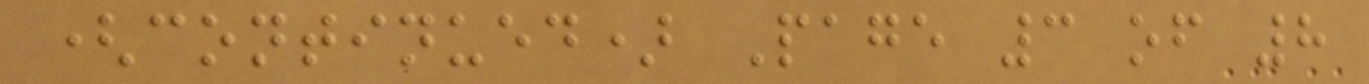(continued) Page 3 of 8
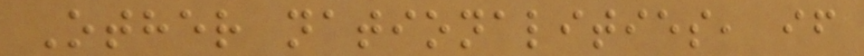Other nationalities, if
